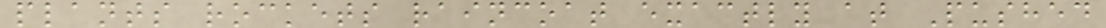plants rockets raincoat exactly at Pushed
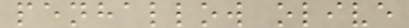penhallow olive
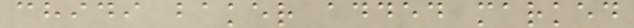chidi baker added marked
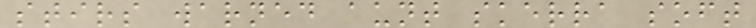stirs warned aunt skerra soft
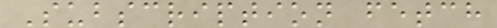Subscription fetch
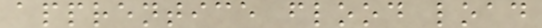apprentice flood load
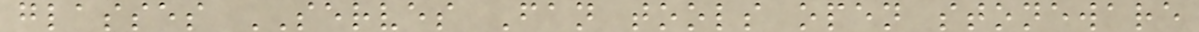glasses SERVES Fan tools open stoneware
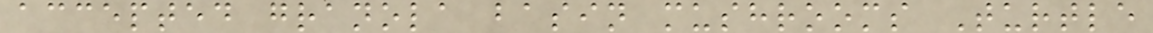accepted granola basin mushrooms Turtle
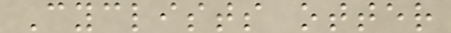Cyclists otter
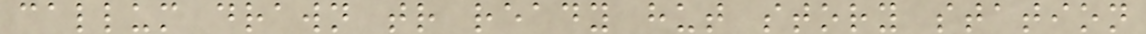callum drawn tr ready hut story station
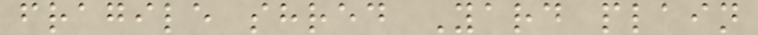fragile shred Yard plain
